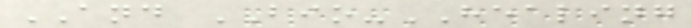AND BIO-HEALING
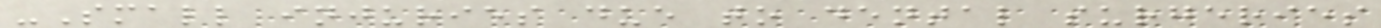-Small injuries due to dental surgeries
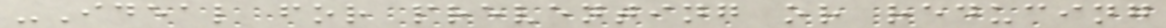-Ideal for preventing or reducing
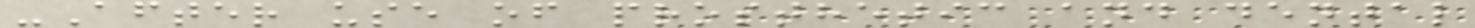-After use of prosthetic and dental
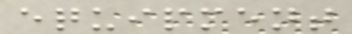equipment
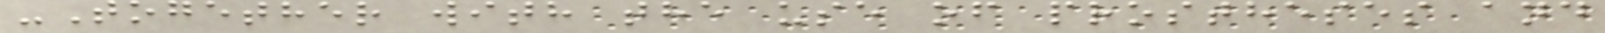-Together with the use of prostheses and
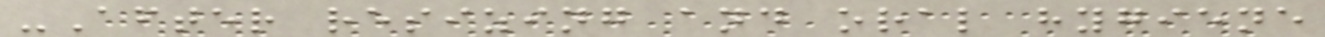-After resizing and oral hygiene
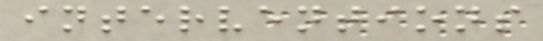interventions
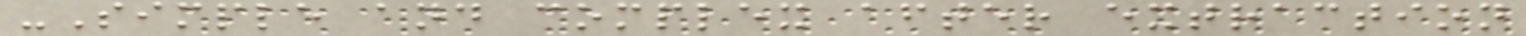-Simple and complex after extraction
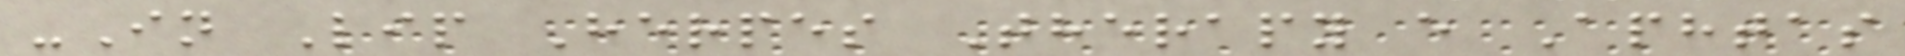-In Lip Herpes Therapy e Aphtas
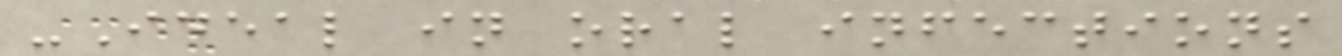-Ideal in oral infections
